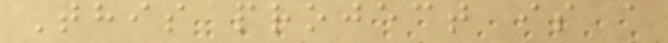This project is a
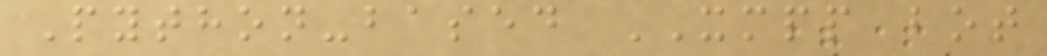Python-based XMPP bot
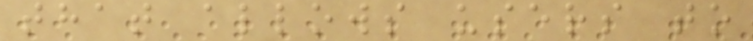that allows users to
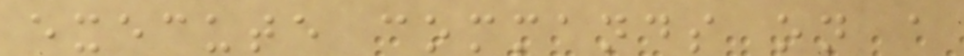execute commands on a
